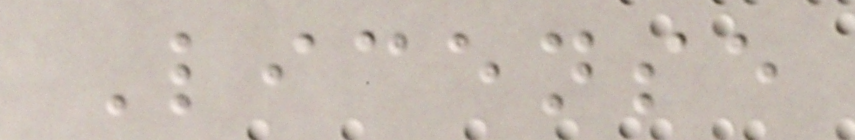License
